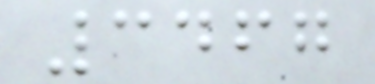3467
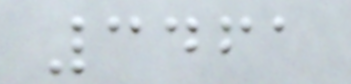3461
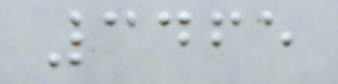3465
